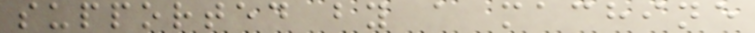supported by a machine
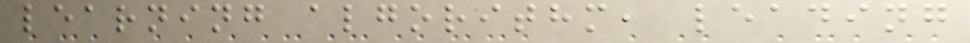learning algorithm, leading
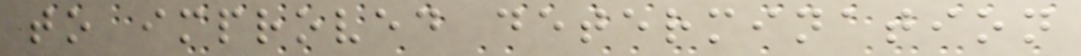to improved determination
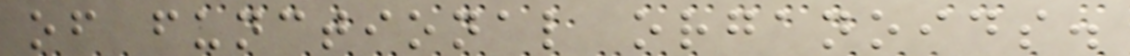of functional organoids.
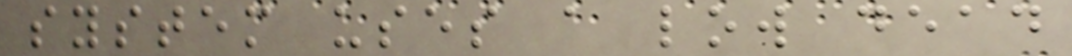system uses a low dead
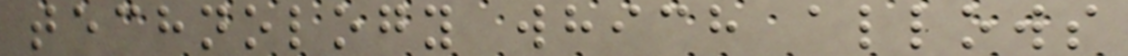technology which allows
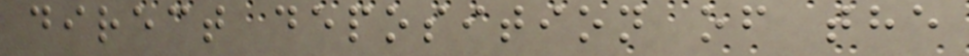direct deposition of the
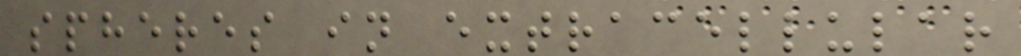spheres in extracellular
